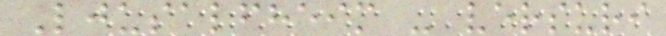Ljusalfheim - versuri
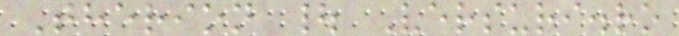Therion | Versuri.ro
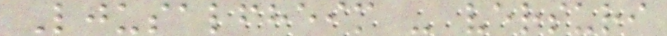Ljusalfheim - versuri
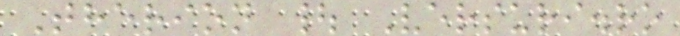Therion | Versuri.ro
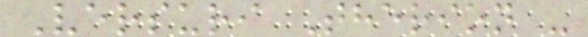Versuri Therion -
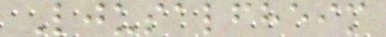Ljusalfheim
